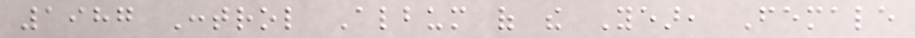1987 Control Album of the Year, Female
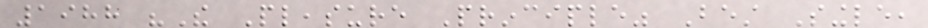1988 "The Pleasure Principle" Best Single,
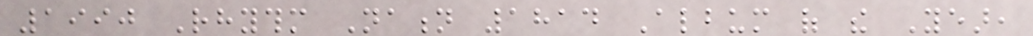1990 Rhythm Nation 1814 Album of the Year,
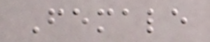Female
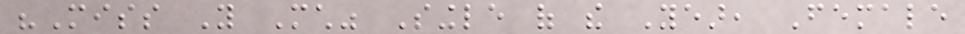"Miss You Much" Single of the Year, Female
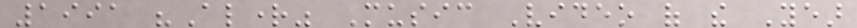1991 "Alright" Music Video of the Year
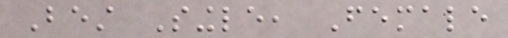Best Single, Female
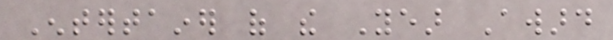Entertainer of the Year Award
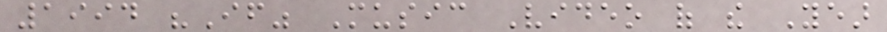1994 "If" Music Video of the Year
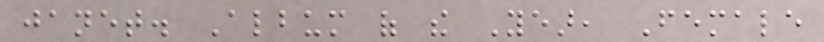janet. Album of the Year, Female
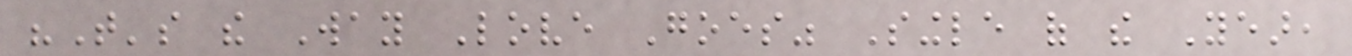"That's the Way Love Goes" Single of the Year,
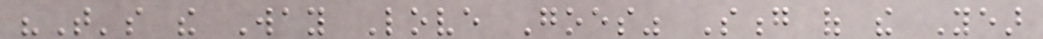"That's the Way Love Goes" Song of the Year
